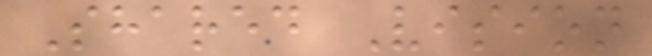Shared Vision
